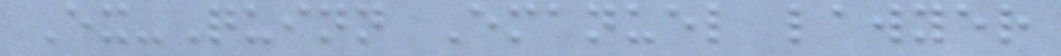Ex-Quinn Emanuel lawyer
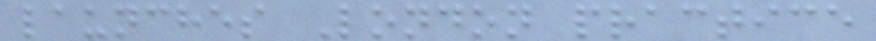launches London practice
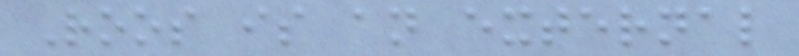Roos is an external
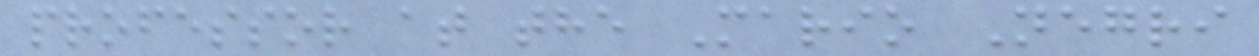professor at the Mario Negri
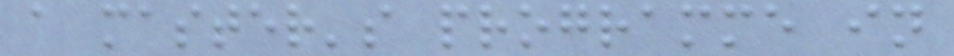a master's programme in
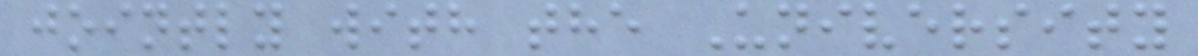jointly with the University
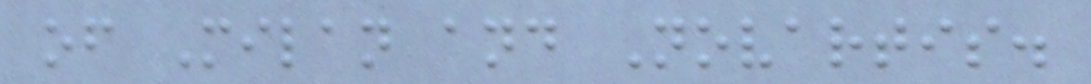of Milan and Novartis.
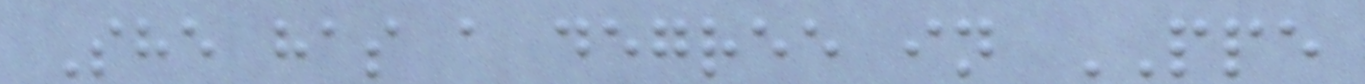She has a degree in PPE
